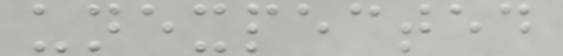unexpected
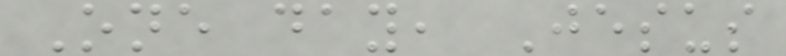One day, Jesus
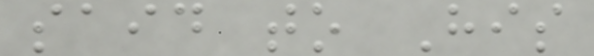said to His
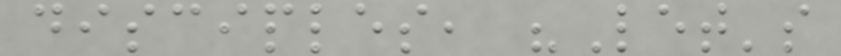disciples, "Let's
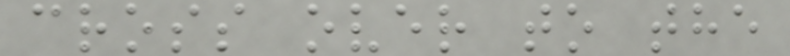cross over to the
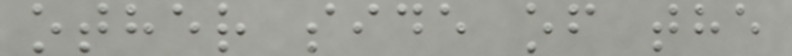other side of the
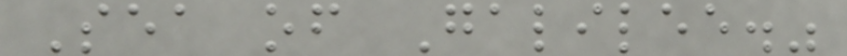Sea of Galilee."
